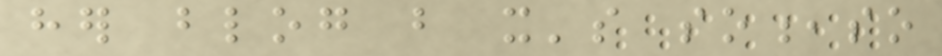her blog but it's so,so
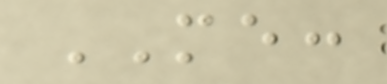ME:
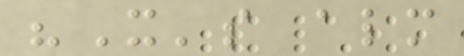"It's almost
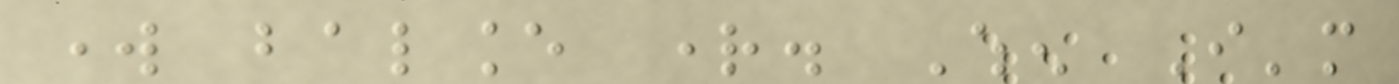work balance right. When I'm
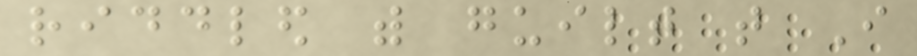riddled with guilt that I
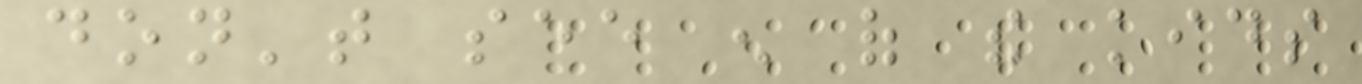don't see enough of the kids
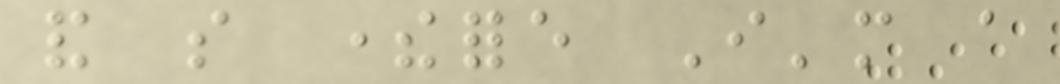and so therefore I'm a
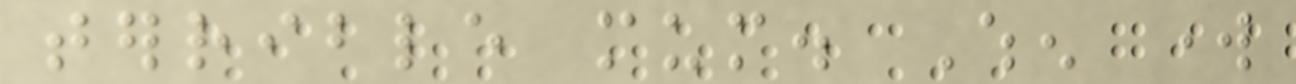terrible mum. When work
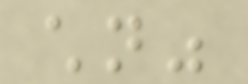children"
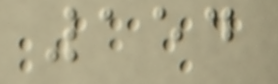154
